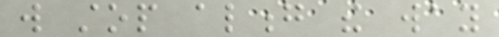will stop along the way
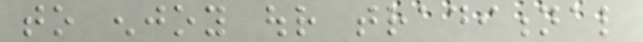to enjoy our traditional
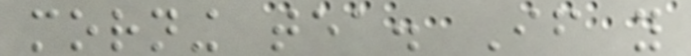morning tea. If you
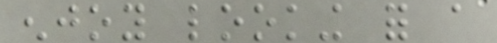enjoy looking for a
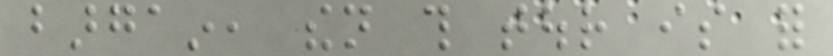bargain, then this tour is for
